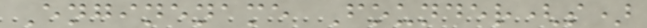Enginename Founder(s)
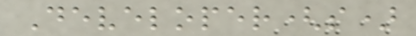Developer(s)
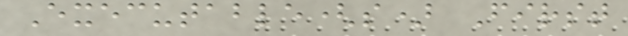Executable(s) First
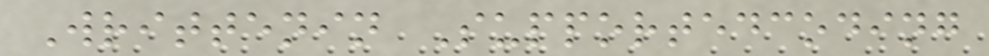Writtenin Supportedcoding
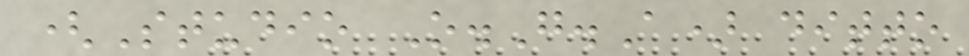(Studio O.G.A) ditto
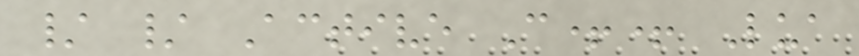/ / Active C++ Lua
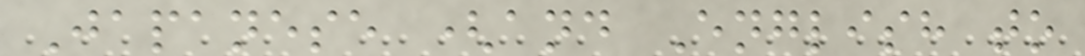Japanese (and English to
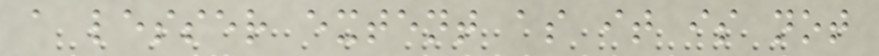a lesser extent as it is not
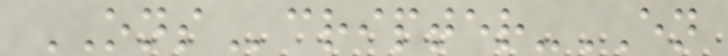ONScripter-EN
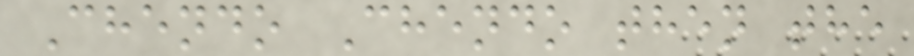Chendo Chendo then the
